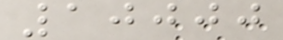10000
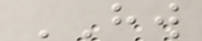HW
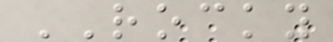ROCKY
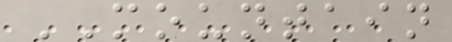MOUNTAIN
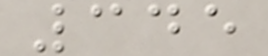345
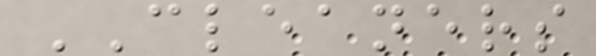CLEANERS
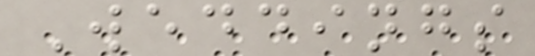Weddings
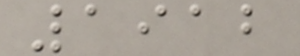1912
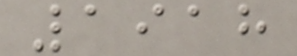1918
